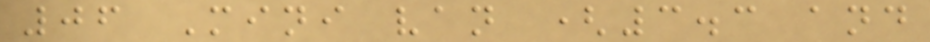06 Mini van (3.3 and
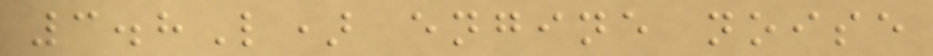3.8L) engine noise
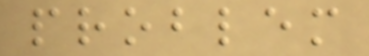problem
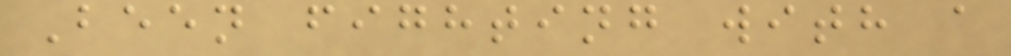Been fighting with a
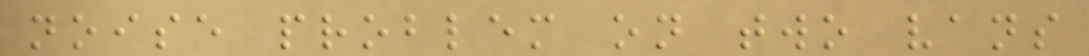noise problem on two vans
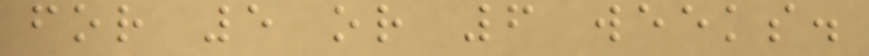for 5 or 6 weeks.
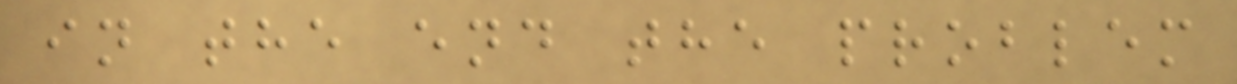in the end the problem
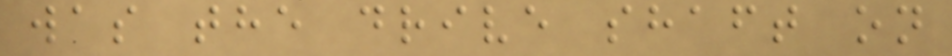was the drive shaft on
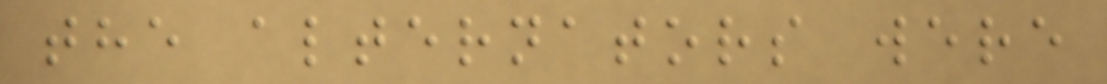the alternators were
